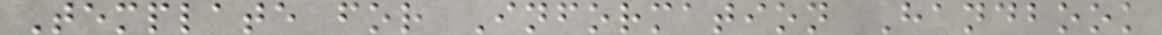Template for Information Handbook
